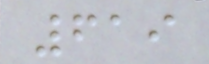619
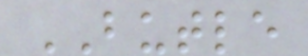BUTLE
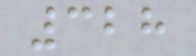328
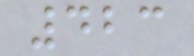423
